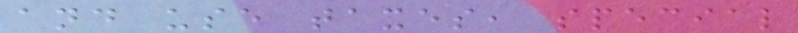and use taxes, special
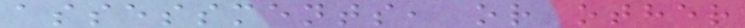assessments, or other
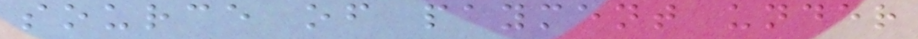source of payment under
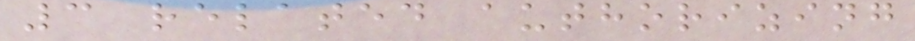3 related authorizing
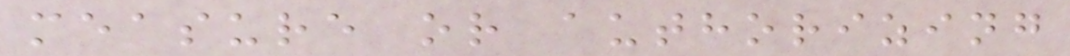measure or authorizing
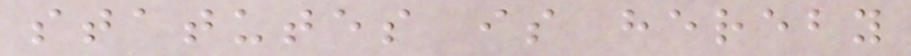statutes is hereby
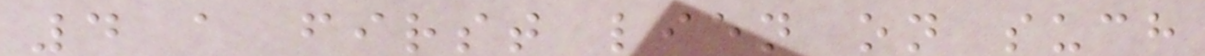4 a first lien on such
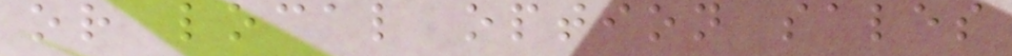or local option sales
